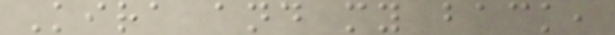Kira and my back,
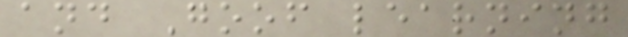and Goof learning
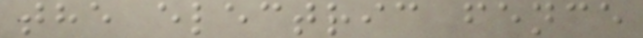the electric fence
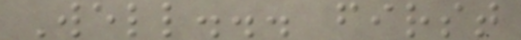Well... first
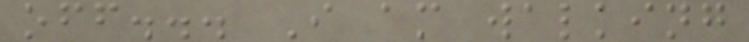off... I am walking
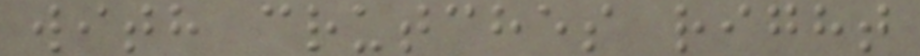with crutches right
